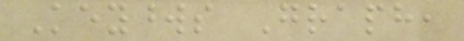Keywords Graph,
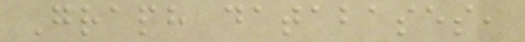Graph databases,
